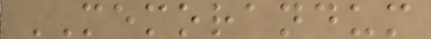MEMORANDUM
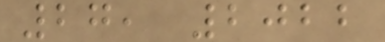27, 2022
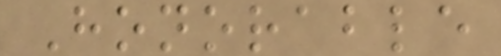Honorable
